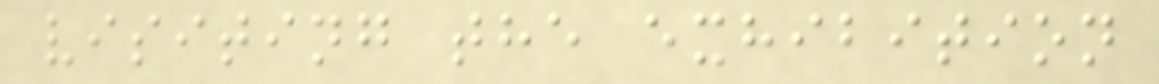visiting the exhibition
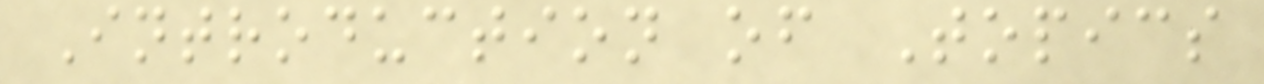Introduction of Topics
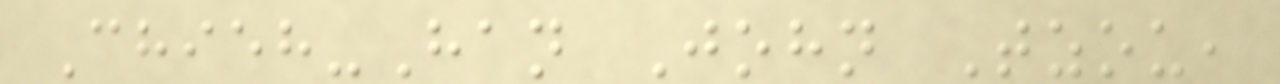Chieh-Han John Tzou,
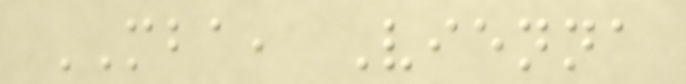MBA, Vienna
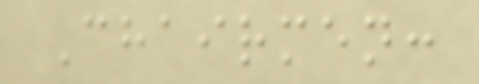Chairmen:
